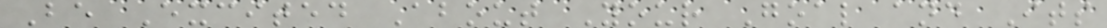Be Excited About Your Goal and Its
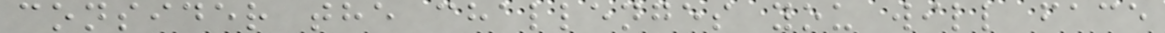consider the challenges you will face
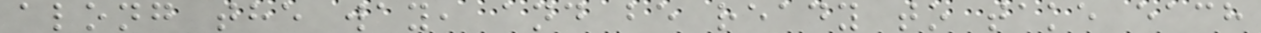along the way, and be ready to take each
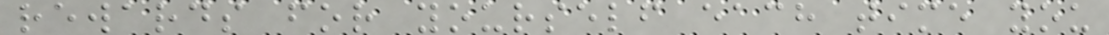rewards for yourself each time you
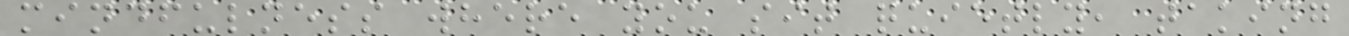mindfulness where you sit quietly, taking
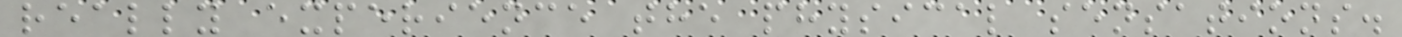really experience the physical sensations.
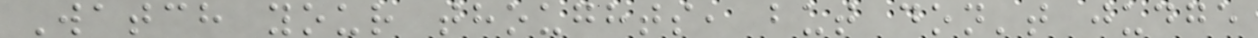Watch your thoughts, but don't judge
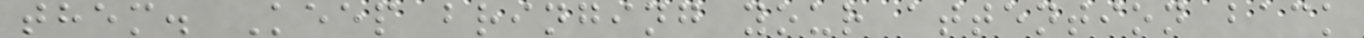them. Keep bringing your attention back
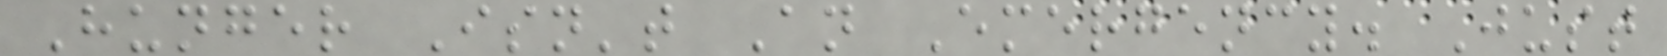Hunger Isn't An Emergency. Just
